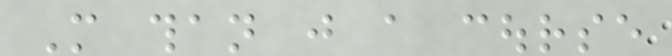More than just a course
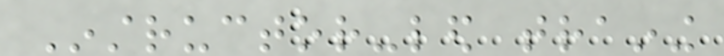Instructor-led training
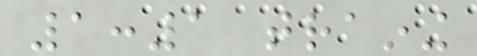1:1 training
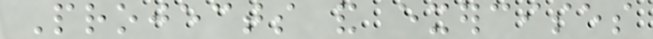Projects and exercises
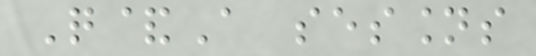Q&A sessions
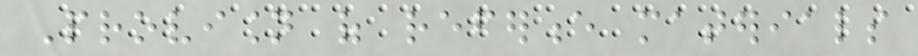Provision of reference materials
